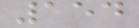154
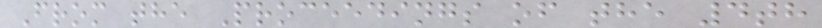From the Proceedings of the 4th
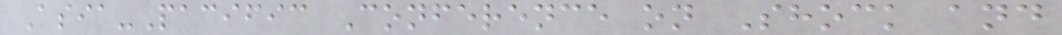Asia-Pacific Conference on Shock and
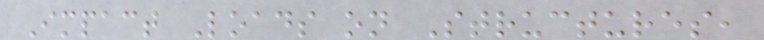Impact Loads on Structures,
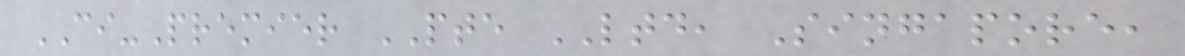CI-Premier PTE LTD, Singapore,
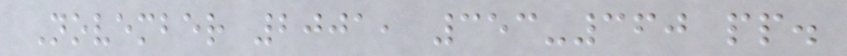November 2001, 353-360 pp.
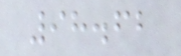98.62
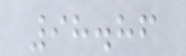98.86
